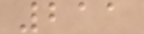211
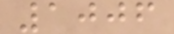1006
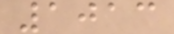1013
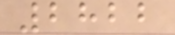2822
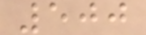500
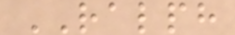RALPH
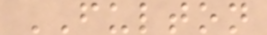FULTON
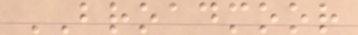BROADMOOR
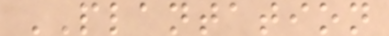PLANTATION
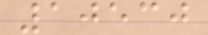10530
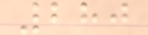280
